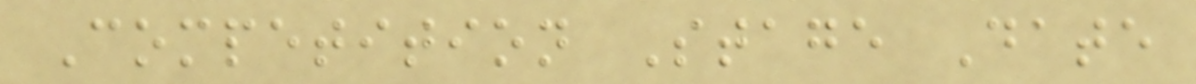Competition Stage Date
